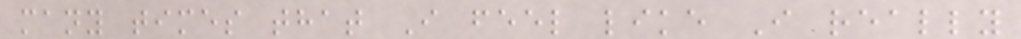many times that I feel like I really
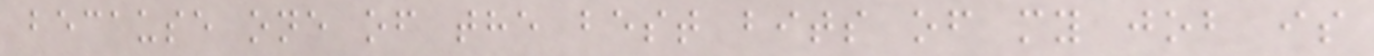because one of the best bits of my job is
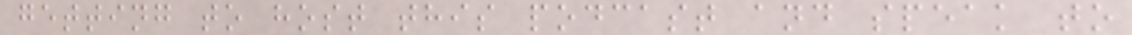getting to host this podcast and speak to
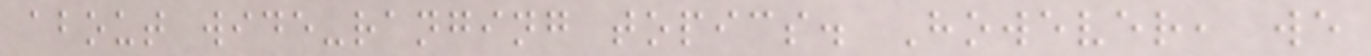about wide-ranging topics. However, we
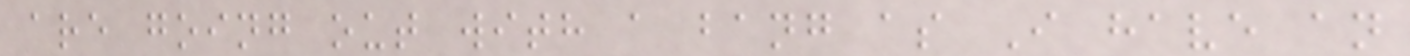are going out with a bang as I have an
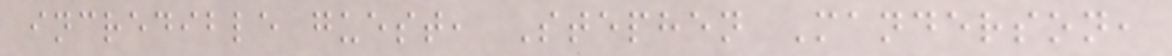incredible guest, Stephen Manderson,
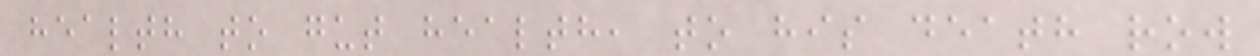health to gut health, to his death row
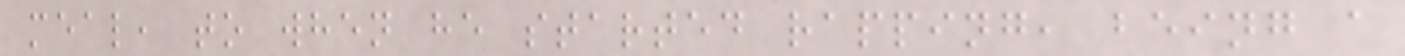meal, to when he started rapping, being a
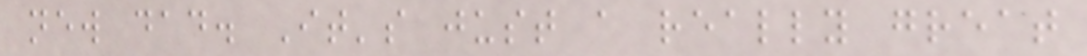new dad. It's just a really great
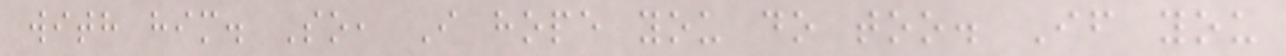with him. So, I hope you do too. If you
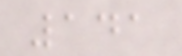141
